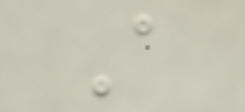A
